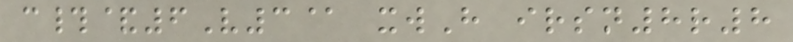c#&6V3@ xwH irsn8r8
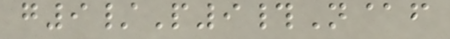g9/P9#N@f
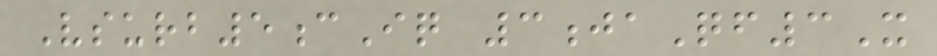Vsurb5cIq 3jaQf3X
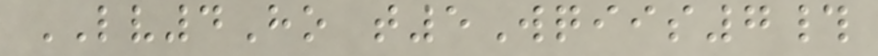LV4Ho t5Wqiis7#
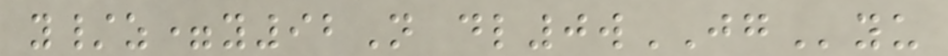y/z=y92N dl0wJGyu
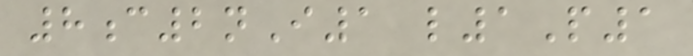8c2nI1 l1P1
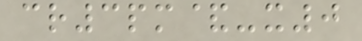cr3pm&-x0
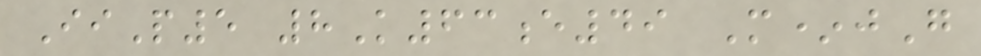IiP5 8K63e49 M*jG
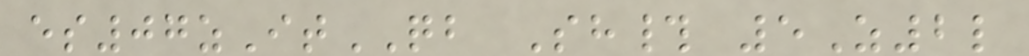es07zItQB Sh# 5Z2l
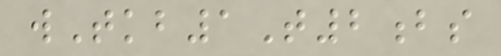wTkb1T2bs
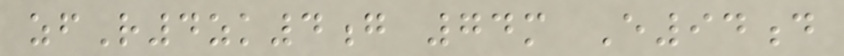zfR4zk4g 74m E94d
